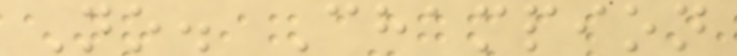No. Champion
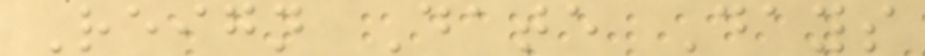Reign Date Days
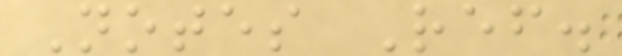Notes Ref.
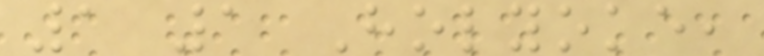1 1 Holyoke,
